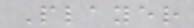Player
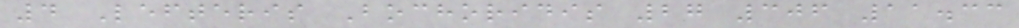4 Lefteris Bochoridis 27 306 11.33
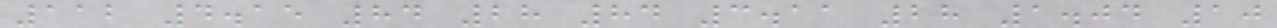112 4.15 84 28 84 3.11 28 1.04 10
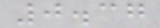0.37
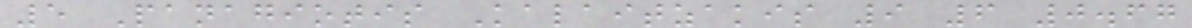5 Panagiotis Kalaitzakis 9 6 0.67
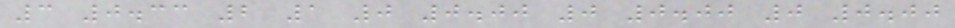3 0.33 2 1 0 0.00 0 0.00 0 0.00
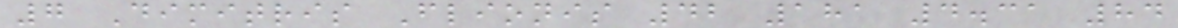7 Dimitris Flionis 42 181 4.31 84
